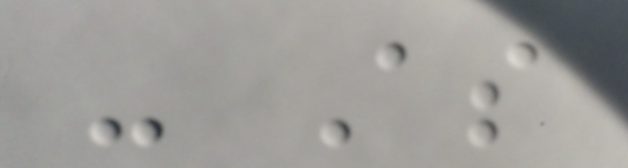- As
